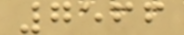7566
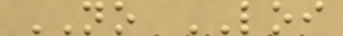NO LOI
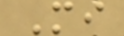Mi
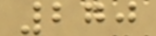270
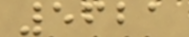5621
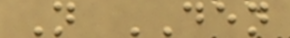N DEN
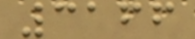3166
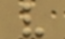v
